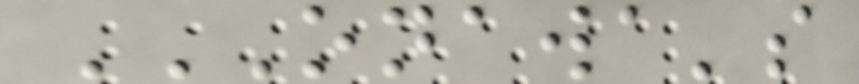ONAWA'S
